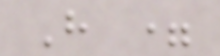H =
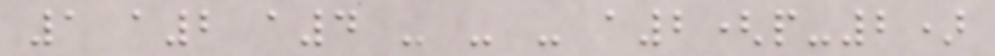1 a2 a4 - - - a2(p-2)
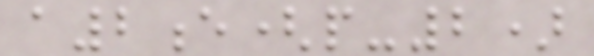a2e(p-2)
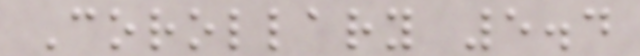Corollary 5.4
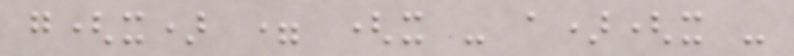g(x) = (x - a)(x -
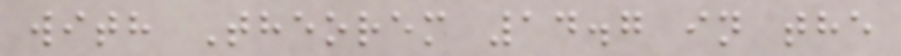with Theorem 14.7 in the
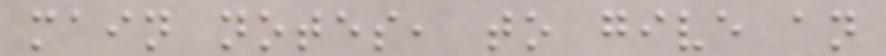main notes, to give an
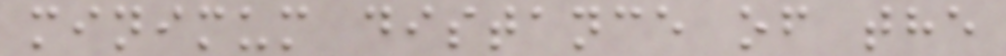minimum distance of the
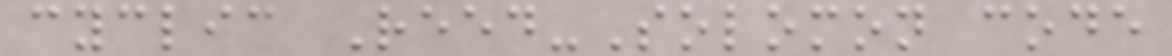cyclic Reed-Solomon code
